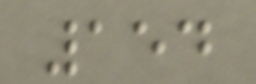154
